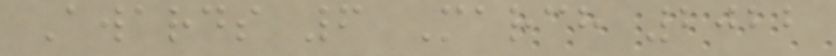Awards 6 March 2022
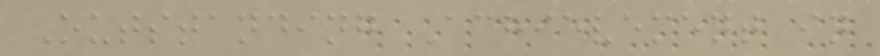Outstanding Achievement in
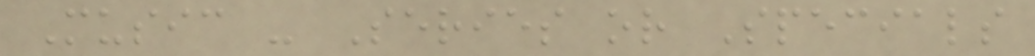Music - Series or Specials
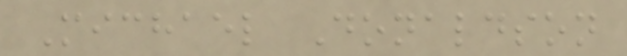Michael Donaldson
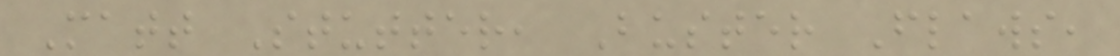Matt Stutter, Buster Flaws,
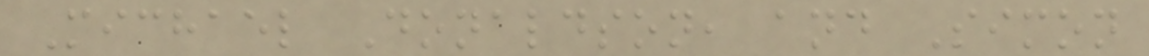Michael Donaldson, and Simon
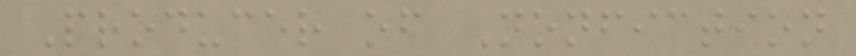Producer of Nonfiction
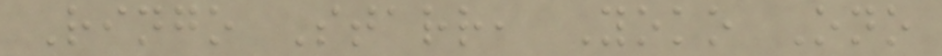Ringo Starr, Yoko Ono
